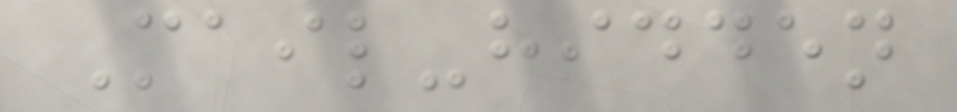Mail-hidden
